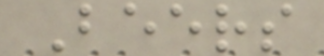Beers
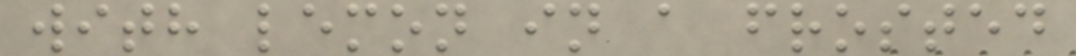with lemon in a frosted
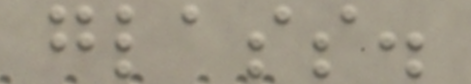glass.
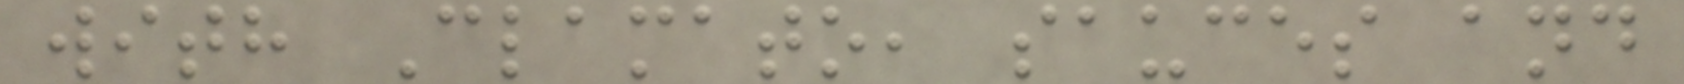with Clamato, sauces and
